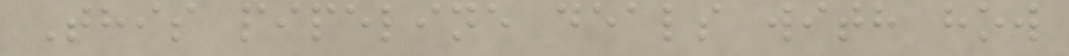This pipeline deals with how
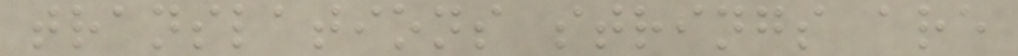translations strings are
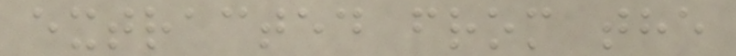extracted from the
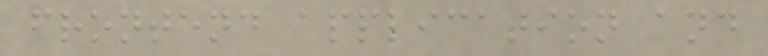frontend application and
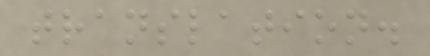translation.
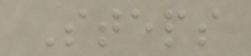Steps
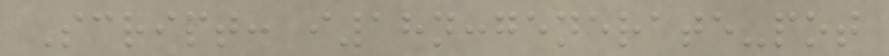Script: i18n:generate-pot
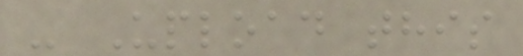- Upload this
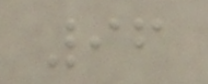96
